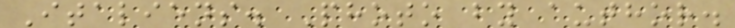Italiens. Photo by author.
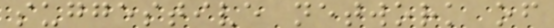suggestive network of
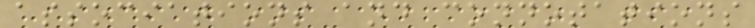associations and connotations
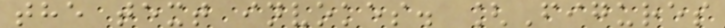the text invokes. [Figures
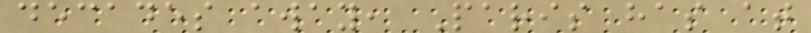decades away, Paris has at
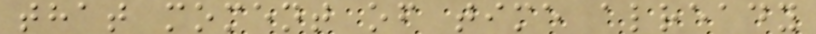that moment of time already
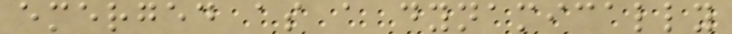emerged as a dynamically
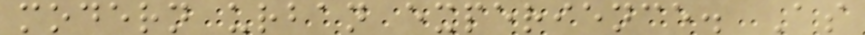modern urban experience. As
